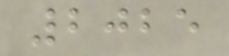2025
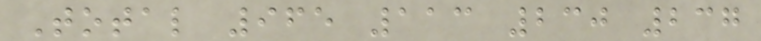Total 965 113 230 237
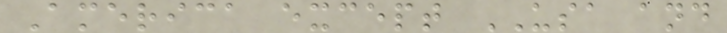America except USA and
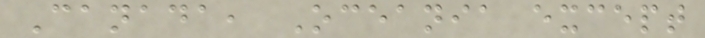Canada, Oceania except
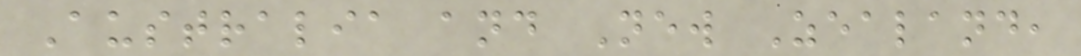Australia and New Zealand,
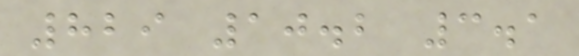829 10.2 3.1
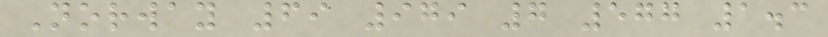Norway 69 979 7 577 1.3
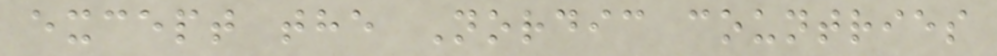except the Nordic countries
